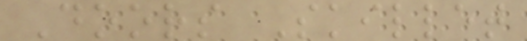Doors Skillet
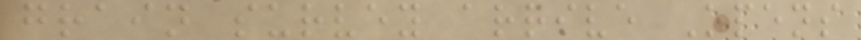grain survey arrive Opens
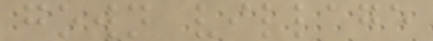gown village
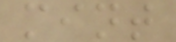mint
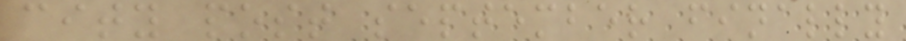city post september finally
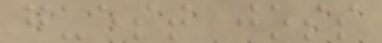guest joss
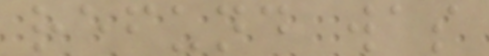refund was
